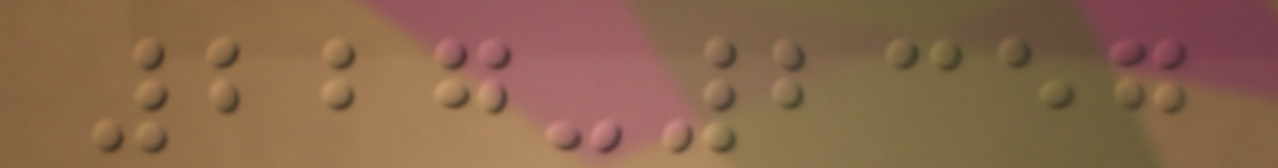227-2357
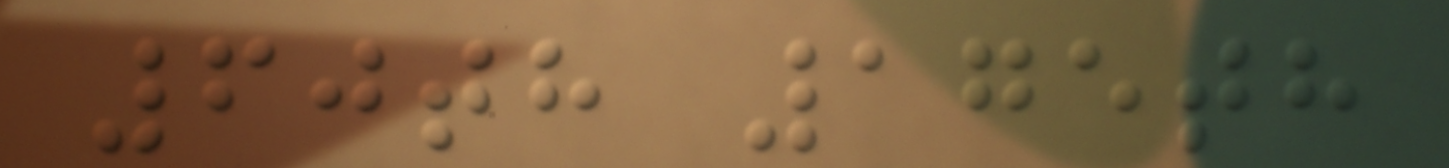60th 175th
